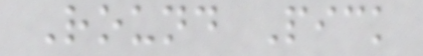Round Pick
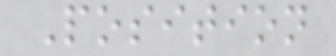Position
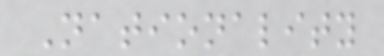Nationality
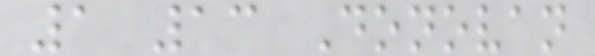1 13 Donovan
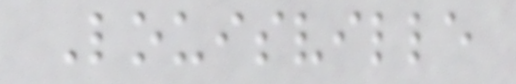Louisville
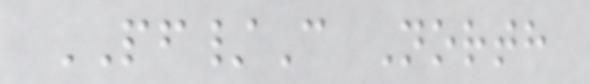PF/C North
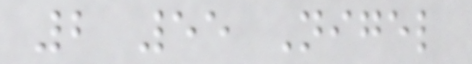2 55 Nigel
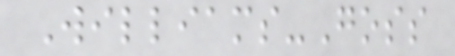Williams-Goss
